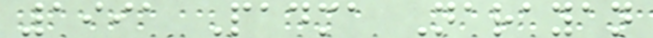1991 Padma Narayan
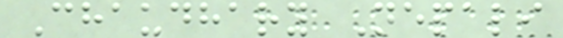Chaudhary Nepali
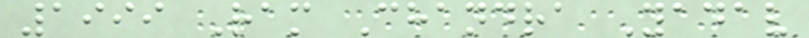1999 Ram Chandra Yadav
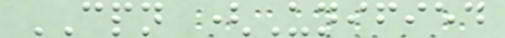CPN (Unified
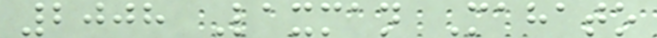2008 Laxman Mahato
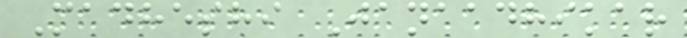Madheshi Janaadhikar
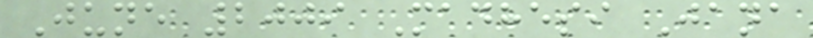June 2009 Madhesi Jana
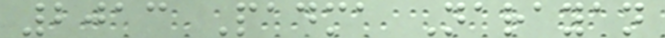2013 Padma Narayan
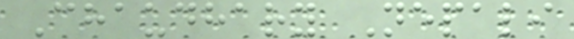Chaudhary Nepali
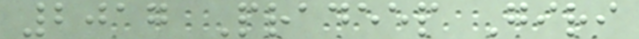2017 Pradeep Giri
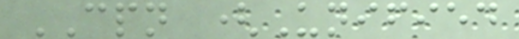CPN (Unified
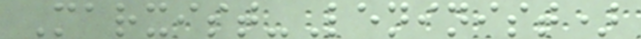Marxist-Leninist)
